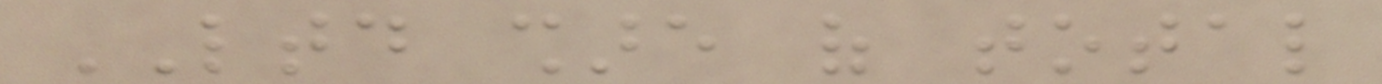LTD share of total
